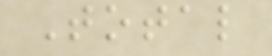Total
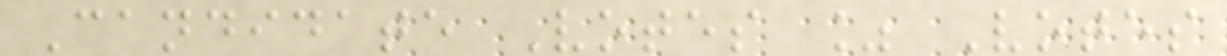Candidate Votes % Votes
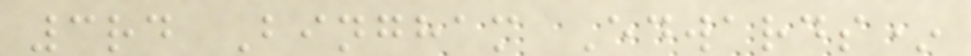3rd Bingham Edwards*
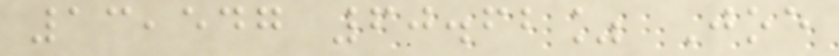13,547 60.62% Joe
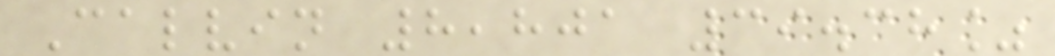Calvin 8,801 39.38%
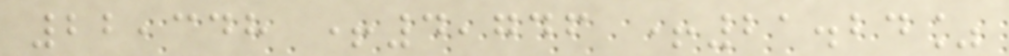22,348 +4,746 +21.24%
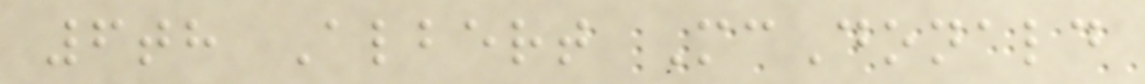6th Albert McDonald
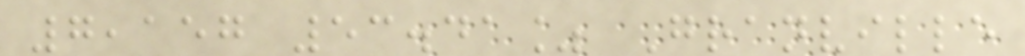7,157 53.41% Granville
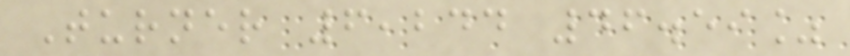Turner 6,244 46.59%
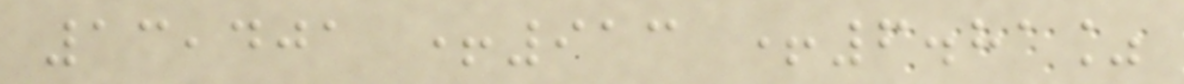13,401 +913 +6.81%
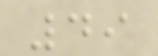49
